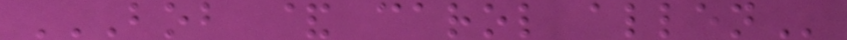BOB & CAROL ALLEN
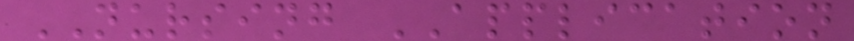NURSING APPLICATION
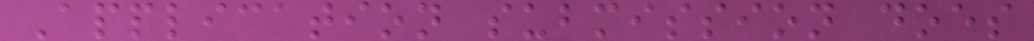Application submission does
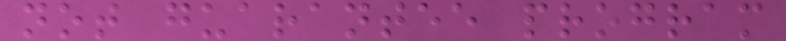not guarantee program
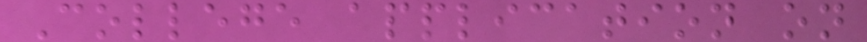College application on
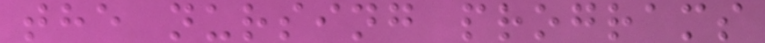the nursing programs
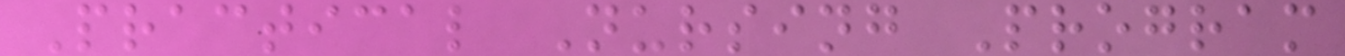Practical Nursing Program
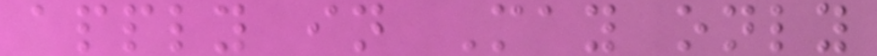apply in May only
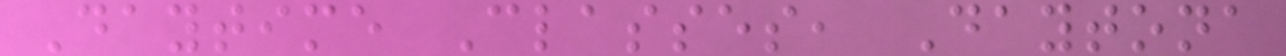Daytime Classes, Daytona
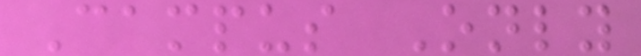Campus Only
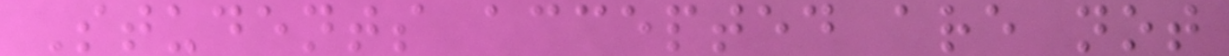Students accepted are not
